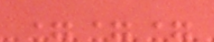===
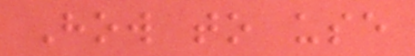How to use
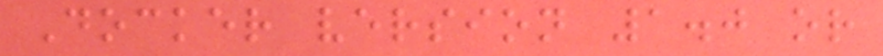Docker version 1.0 or
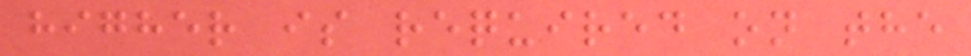higher is required on the
